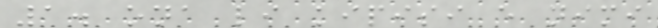1. ona li kipisi e nimi
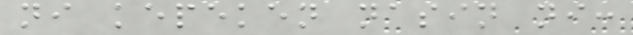ni kepeken nasin ni:
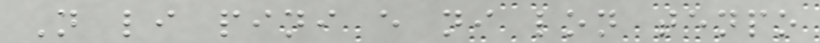N li pini e ni lon tenpo
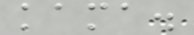kama.
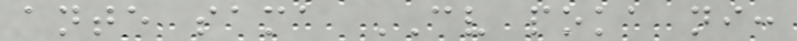ante sama CV poka ni:
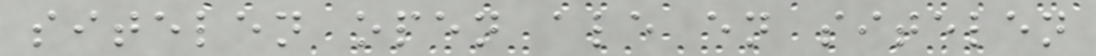sitelen open ale en sitelen
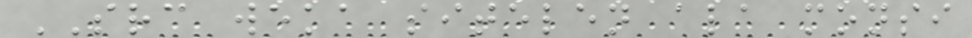SRC weka sitelen ala monsi
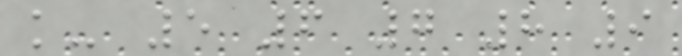k- 5 6 7 8 9
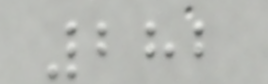282
